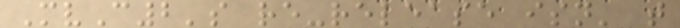MvC2's re-release isn' t
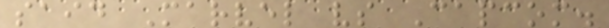said Marvel vs Capcom.
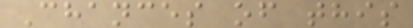Chances of this
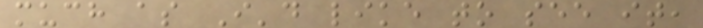much as I'd like to see it,
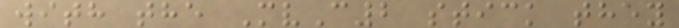with the MvC2 stick they
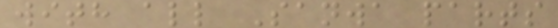with all Sanwa parts
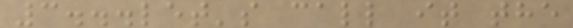3...let's call it the
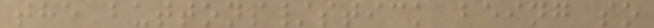the buttons/stick being so
